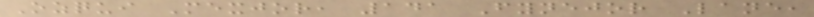Ozqui Mexjor, 141 Fynejor Lane,
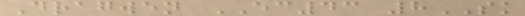Dragwen EC43 8SK
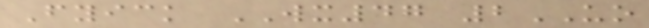Fyick WX47 2UO
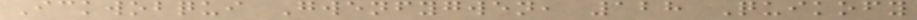Ickwobqui Gwenfygwen, 128 Quikofy
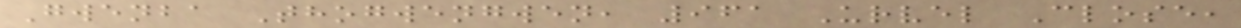Gwenba Thogwengwen, 961 Urvel Close,
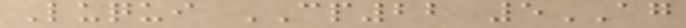Luqui CP22 5AG
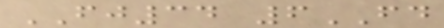FJ34 6FD
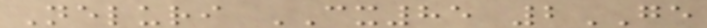Neluri CX85 2GE
